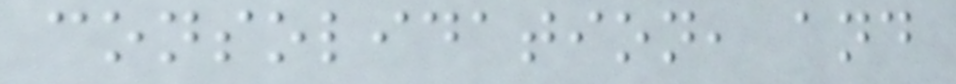consolidation, and
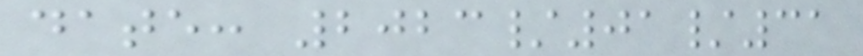date: 2023/01/31
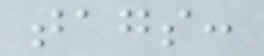tags:
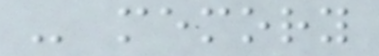- memory
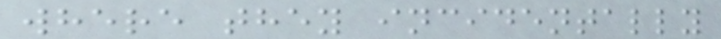where they incidentally
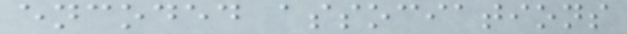encoded associations
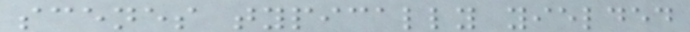scenes typically yielded
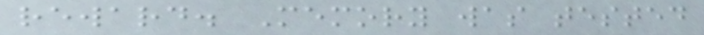reward. Memory was tested
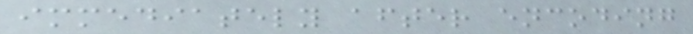immediately after encoding
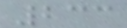233
